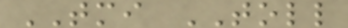TMI TOLL
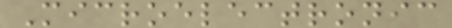Microelectronic
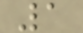1
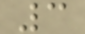3
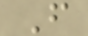F
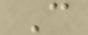C
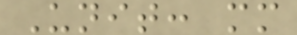Unit: mm
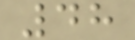48
